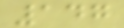147
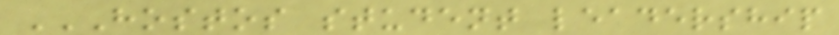HOSTOS STUDENT LEADERSHIP
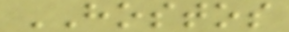HOSTOS
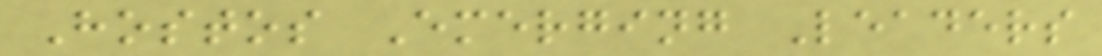Hostos Emerging Leaders
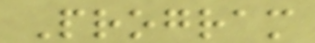Program
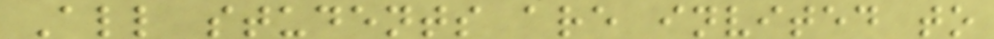All students are invited to
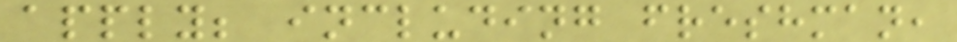apply; including freshman,
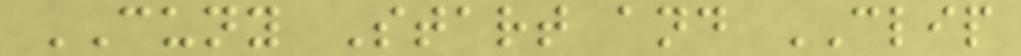CUNY Start and CLIP
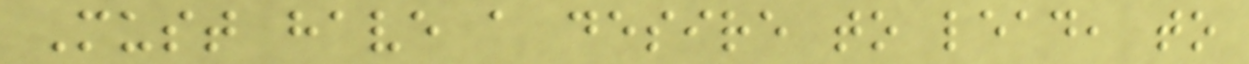Must have a desire to lead, to
